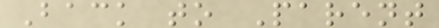Back to Parent
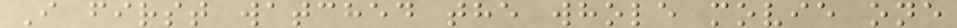I first watched the whole movie one
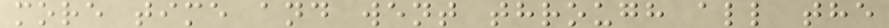more time and went through all the
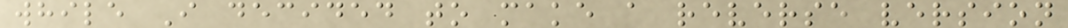while I decided to make a reverse version
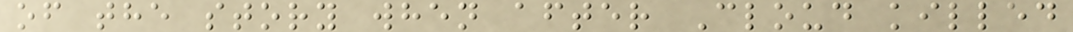of the story when after Cloud killed
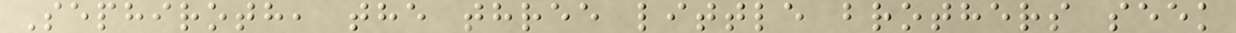Sephiroth, the three little brothers seek
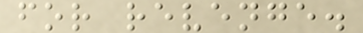for revenge.
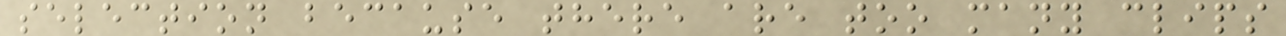selection because there are too many clips
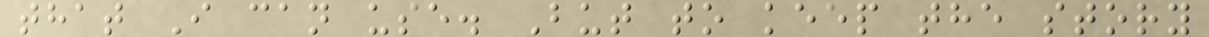that I can use. But to keep the story
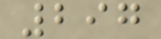297
